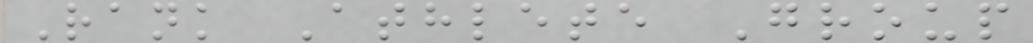Rank Athlete Group
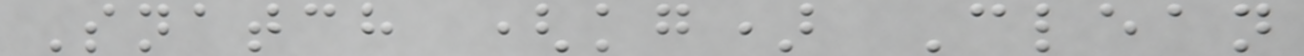Snatch (kg) Clean
